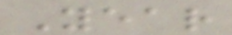Year
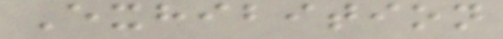Exhibition
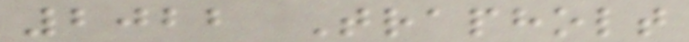2022 Trapholt
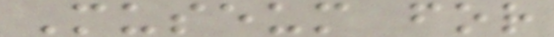Museum for
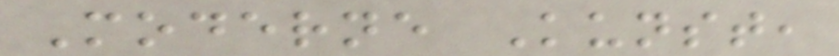Moderne Kunst,
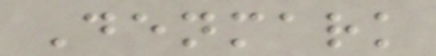Denmark
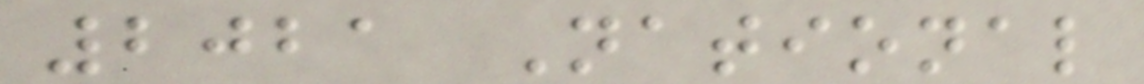2021 National
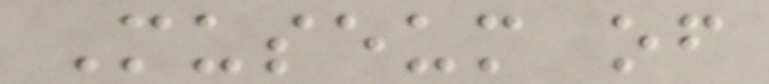Museum of
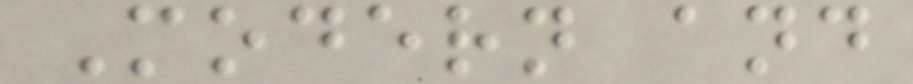Modern and
